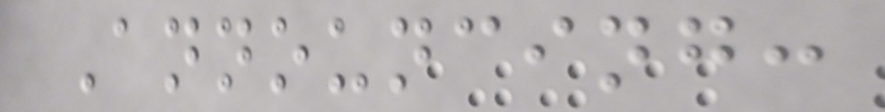Announcing:
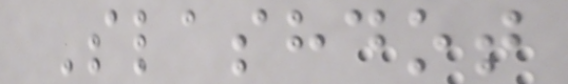Slashdot
